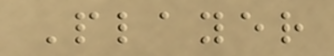Player
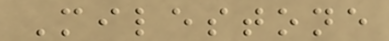Milestone
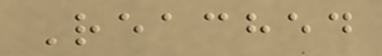Reached
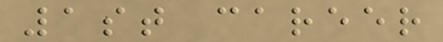1st career
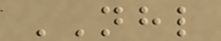NHL
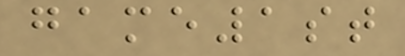game1st
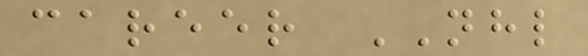career NHL
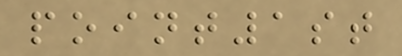point1st
